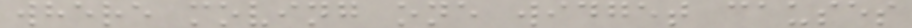where moving one widget causes
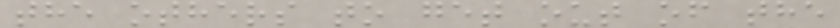the others to get out of the
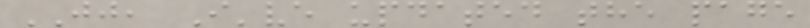JJ, I've updated the page
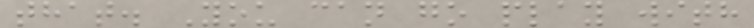that. You can go play with
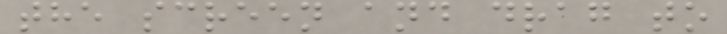the screen and drag to
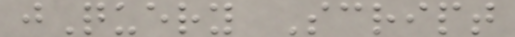jQuery Script
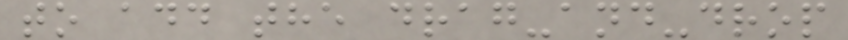to add the drag-and-drop
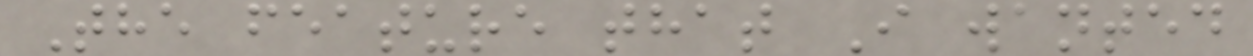The feature that I wanted
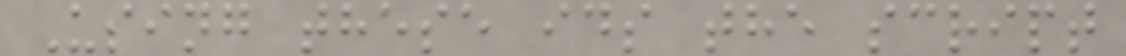Using these ids the script
